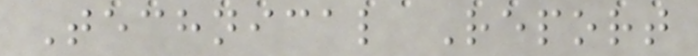Technical Report
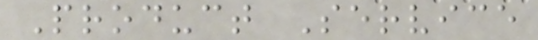Product Service
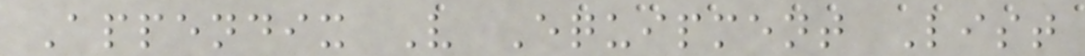Appendix V Equipment List
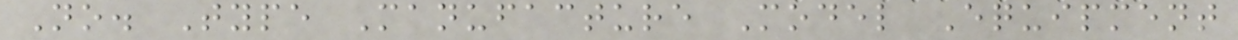No. Type Manufacture Model Equipment
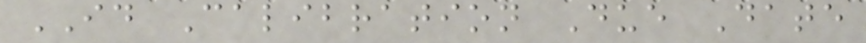ID Calibration Due Date
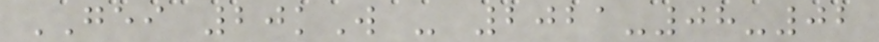GEI 20kW - 2021-08-02
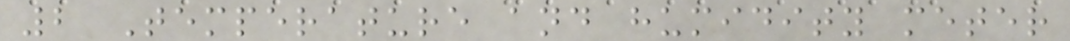2 Temperature and humidity meter
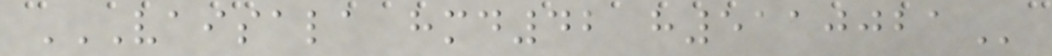VAISALA HMD42 H5110021
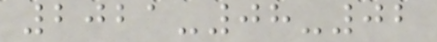2021-08-02
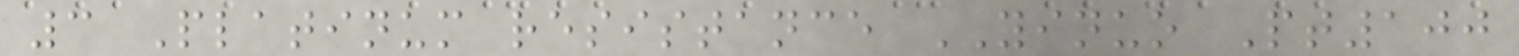3 Platinum resistance YINUO Pt100
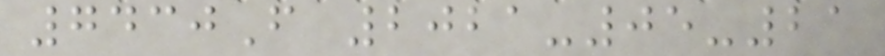7430F 2021-05-21
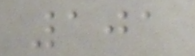101
